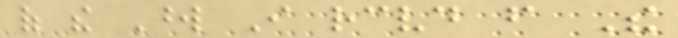of the Word I received from The
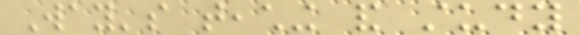Way's teaching and study
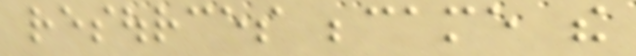resources became the
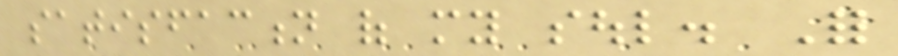satisfaction of my soul. For
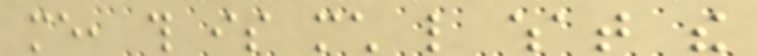me, this is much like what the
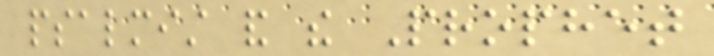psalmist and the Prophet
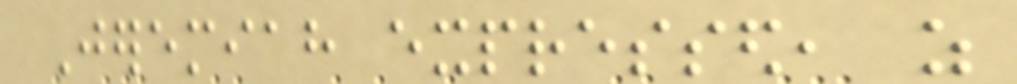Jeremiah expressed, as
